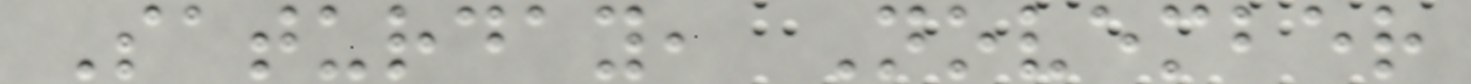Saturday, November
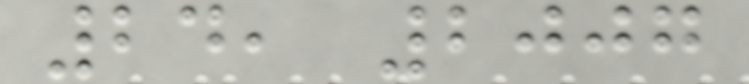24, 2007
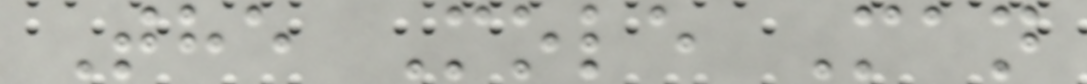The Mole Man
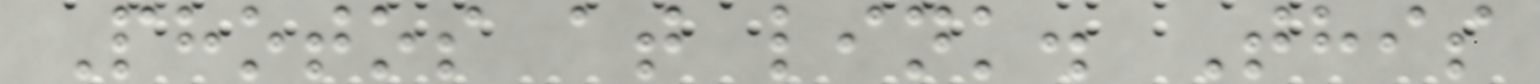Photos at link. This
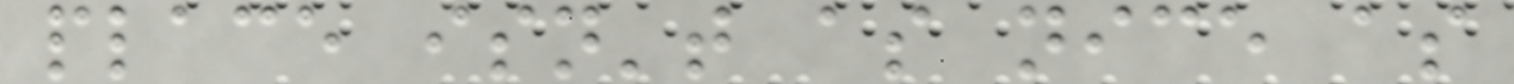place isn't as nice as
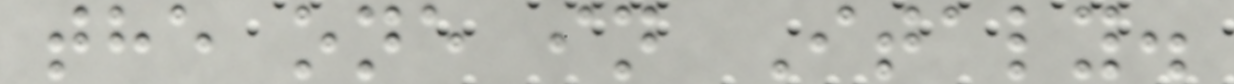the one in Italy.
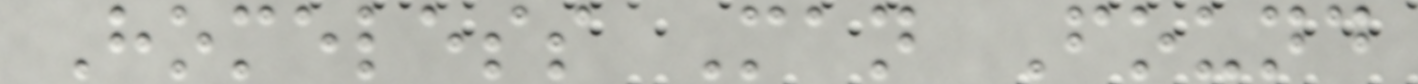Homeless Man Found
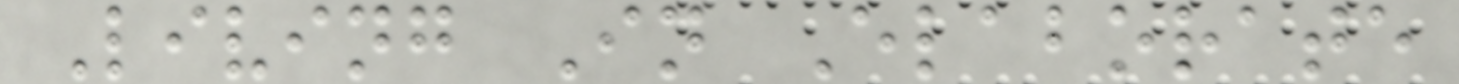Living In Elaborate
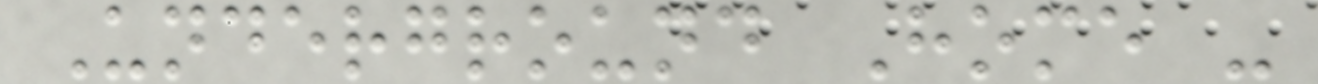Underground Home -
